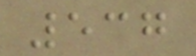537
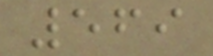569
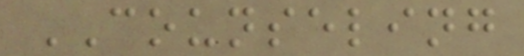COUNSELING
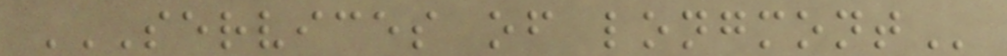SERVICES OF LONGMONT
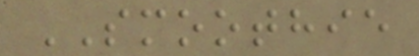SMOOTHIE
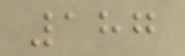187
